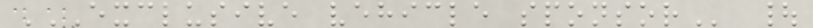EXCLUSIVE VEHICLE SPONSOR |
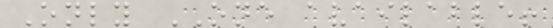Only ONE available!
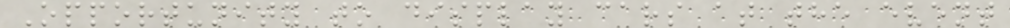Opportunity to display cars at the event
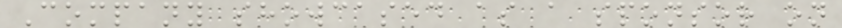Company showcased as a sponsor on
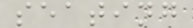seating
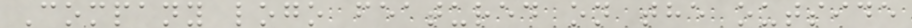Company logo featured on the outside
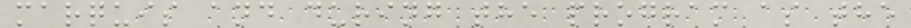marquis and during the program as the
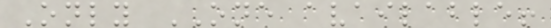Only ONE available!
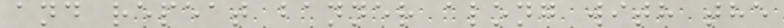and repeat banner along with the
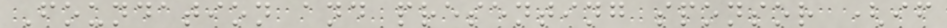Foundation and presenting sponsor (if
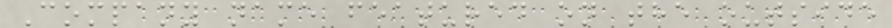Company name featured on the outside
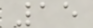15
